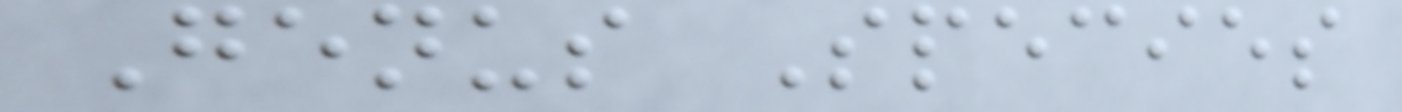Genus Species
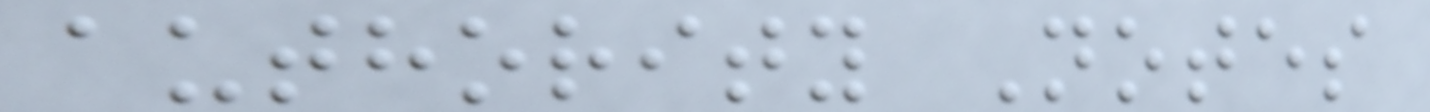authority Notes
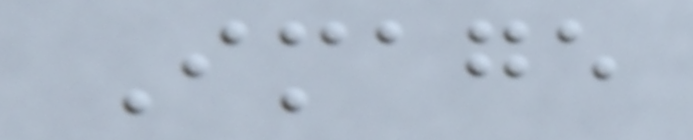Image
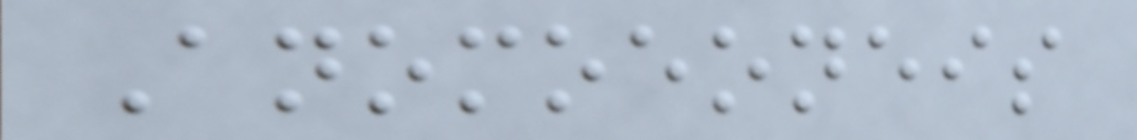Anomoeoneis
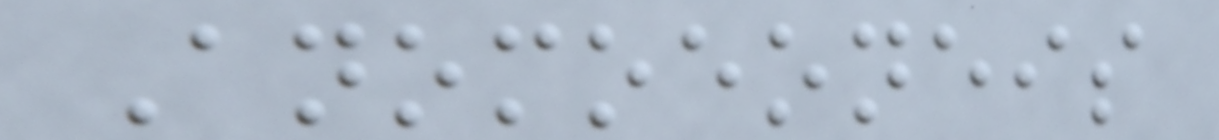Anomoeoneis
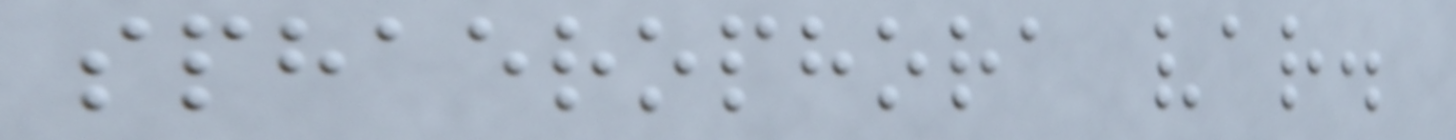sphaerophora var.
